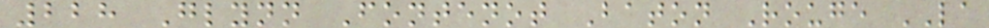228 Glynn Fontenot Baton Rouge LA
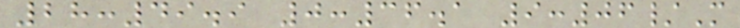28:49.9 0:36.1 9:06/M
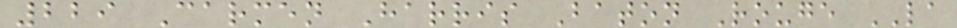229 Carmen Harris Baton Rouge LA
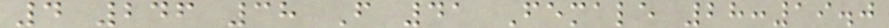4 246 38 F 41 Female 28:19.0
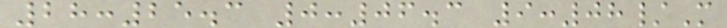28:25.3 0:06.3 9:08/M
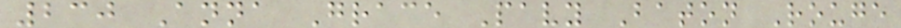230 Anna Grace Pavy Baton Rouge
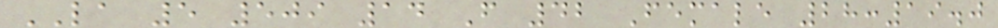LA 5 509 14 F 42 Female 28:19.0
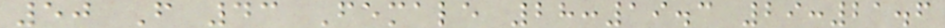50 F 43 Female 28:19.3 29:21.6
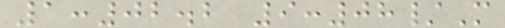1:02.2 9:08/M
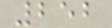252
